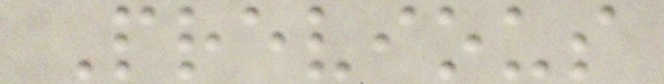Previous
